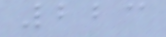223
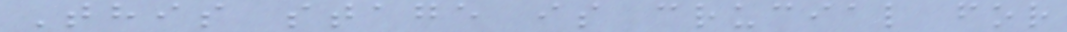This stage is crucial for
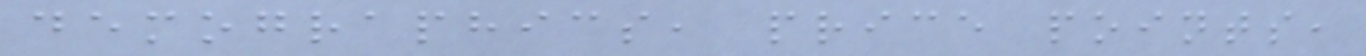demographics, price points,
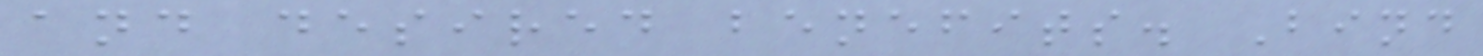and desired benefits. Bind
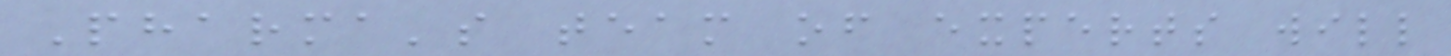Pharma's team of experts will
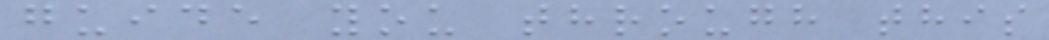guide you through this
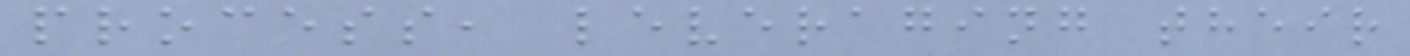process, leveraging their
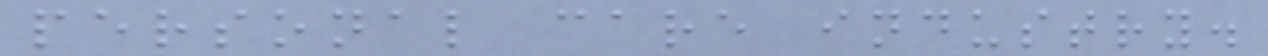personal care industry.
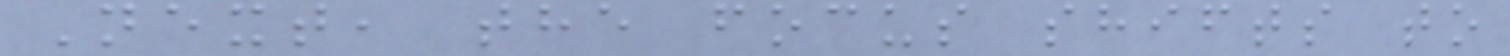Next, the focus shifts to
